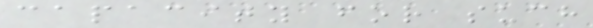capacity for such
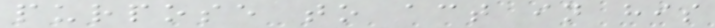purpose to act in his
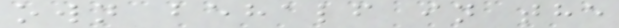own behalf in the
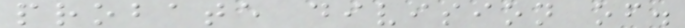probate division of.
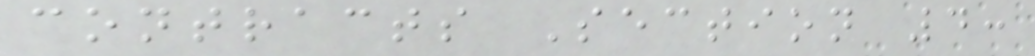contracts Section 4:
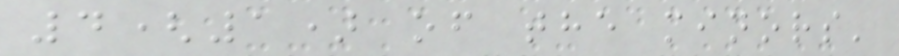4(1) of the minors'
